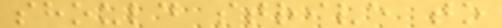should strive to
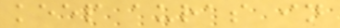keep auras in
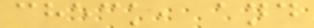check, and
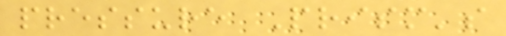pressure Prism's
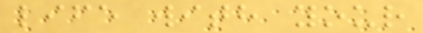life with your
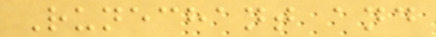Runechant and
